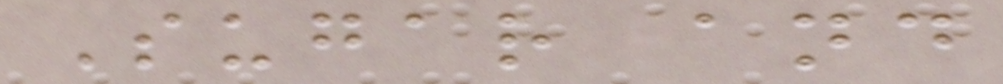Sugar and
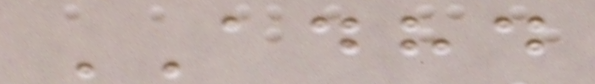ADHD
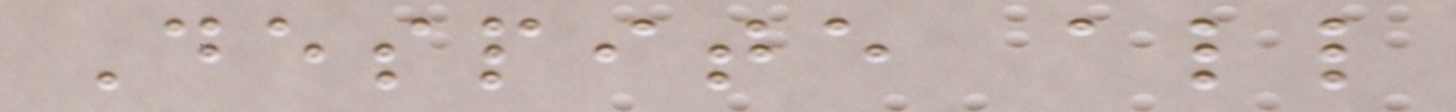Despite all
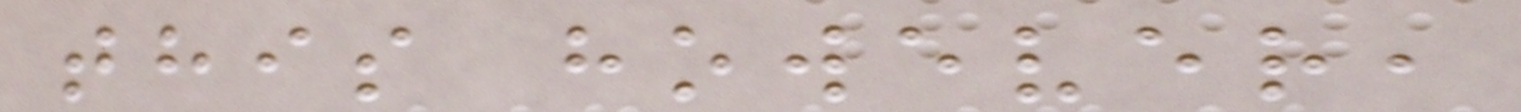this however,
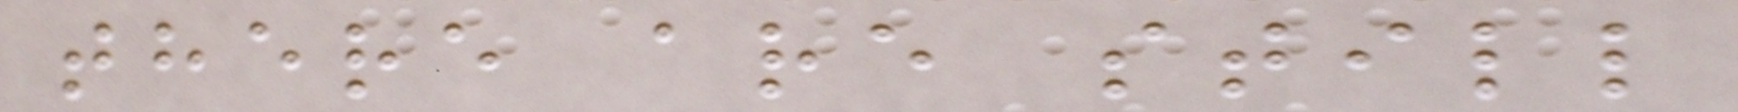there are still
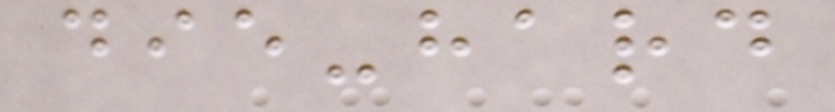die-hard
